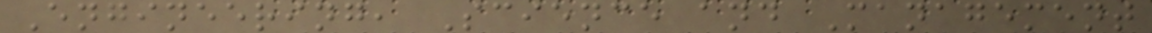Engineering, Science and Management
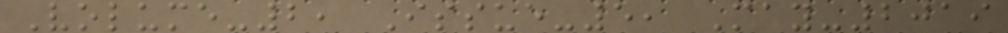Volume-2, Issue-5, May-2019
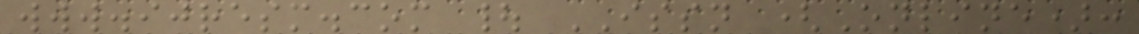www.ijresm.com | ISSN (Online):
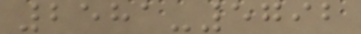2581-5792
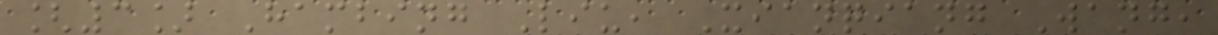[3] Hambing Liu, Xianqiang Wang,
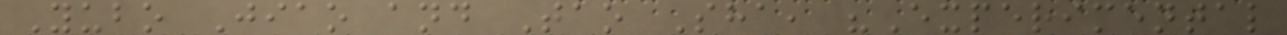Yubo Jiao and Tao Sha, "Experimental
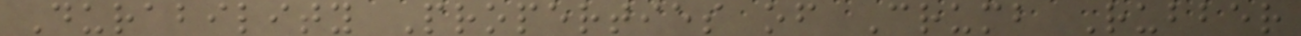Durability Properties of Crumb Rubber
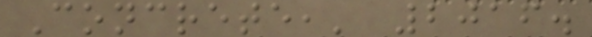Concrete,' 2016.
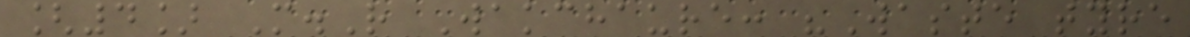[4] M.R Wakchaure: "Waste tyre
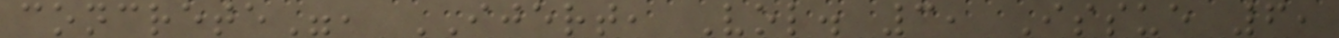concrete", IJERT, Vol. 3, Issue 6,
